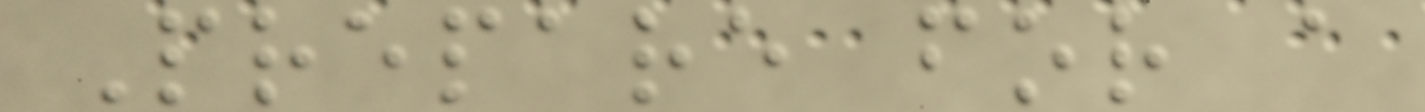Prepare for a
